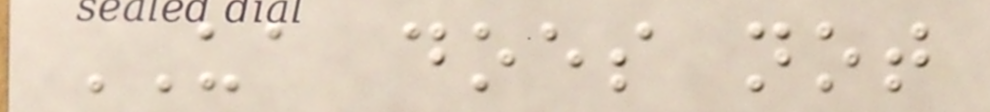UA does not
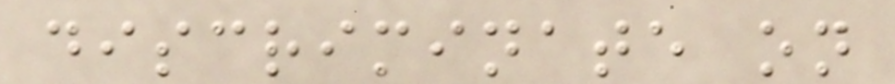discriminate on
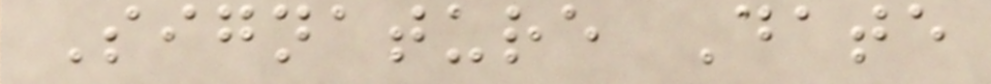Signature Date
